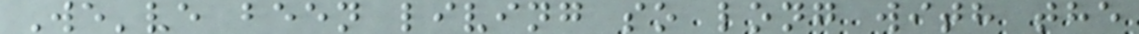We've been living so long with the
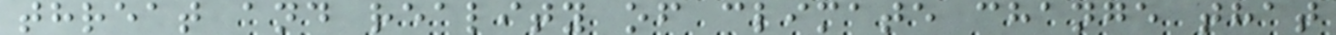threat and reality of climate change that
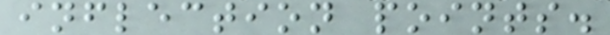inflection points.
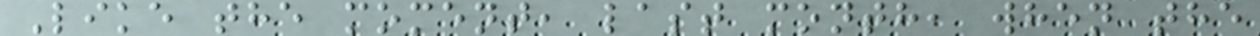Like the moment, last month, when the
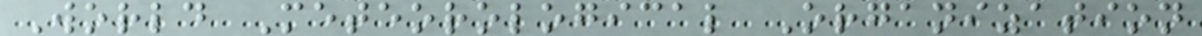World Meteorological Organization
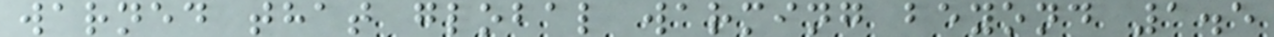warned that global warming beyond 1.5
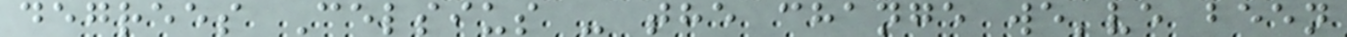degrees Celsius - the change we've been
